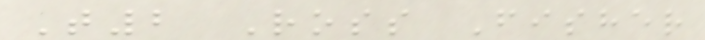T2 Ross Fisher
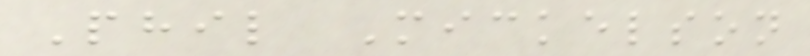Phil Mickelson
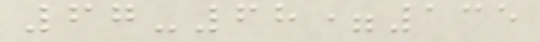67-68=135
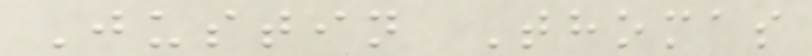Justin Thomas
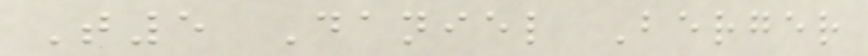T5 Daniel Berger
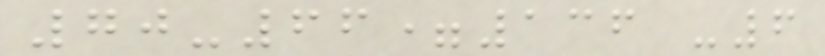70-66=136 -6
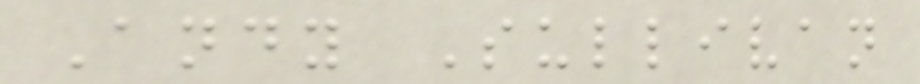Andy Sullivan
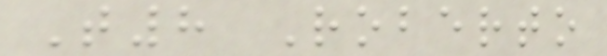T8 Roberto
